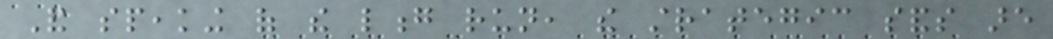And speaking of the long run, the strategic sands are
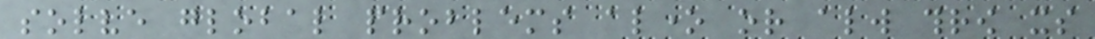solve global problems alone or always throw its
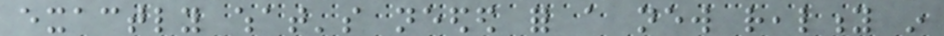exactly what's needed for a new reality in
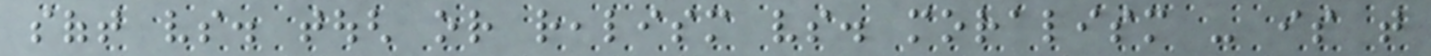soft vs. tough or realism vs. moralism - is that
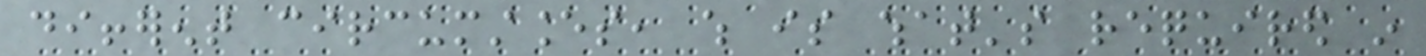different circumstances, which is what's required in
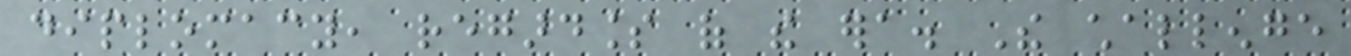diplomacy, regardless of the era. The challenge
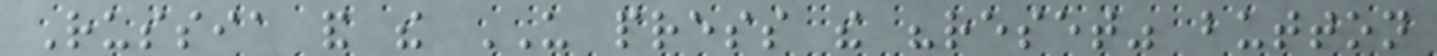Russia and the US press the "reset" button
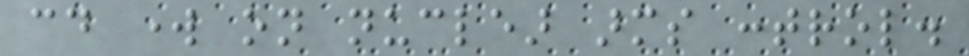could work on nuclear arms control.
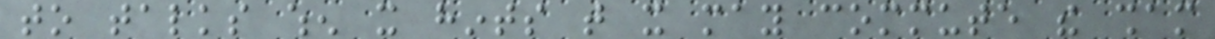to talks when it hints that it may commute the sham
